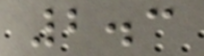2.3
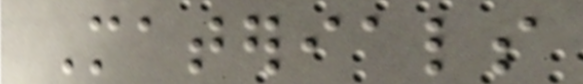Materials
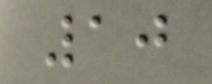10
